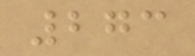273
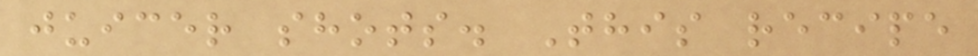juicer shots. This recipe
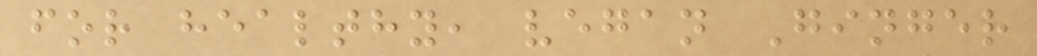for healthy, vegan Ginger
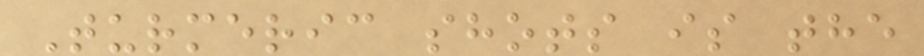Turmeric shots is the
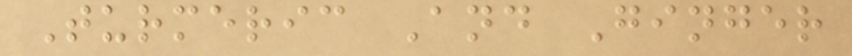Turmeric And Ginger
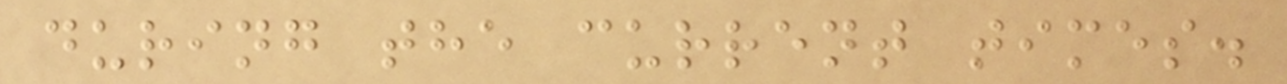during the current times.
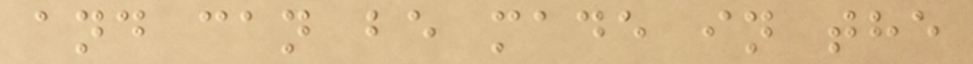and can be made in the
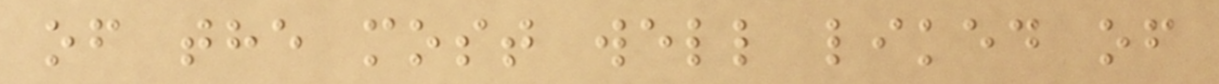of the most well liked of
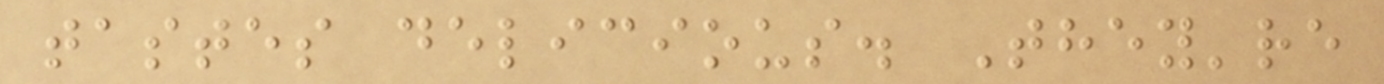tastes delicious. They're
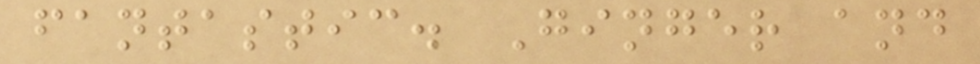fantastic. Ginger and
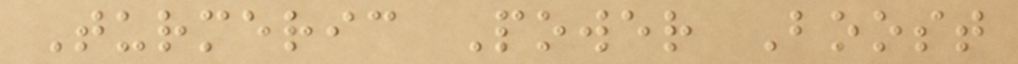Turmeric Power Boost
